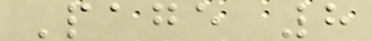Page 8
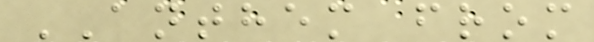ANTHEM from
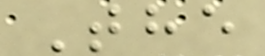The
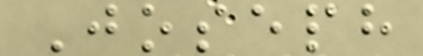Joseph
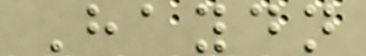Haydn
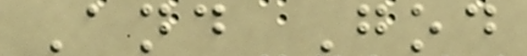And God
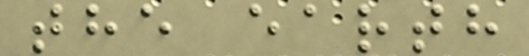the earth
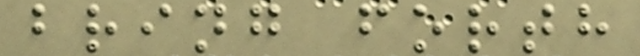bring forth
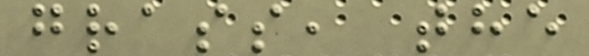grass, the
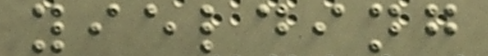yielding
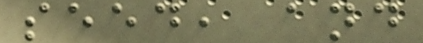seed, and
